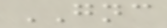GNC
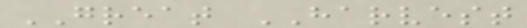GREAT HARVEST
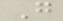G
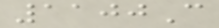1100C
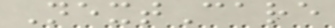NextCare
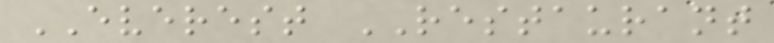EVEREST RESTAURANT
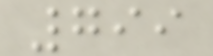799
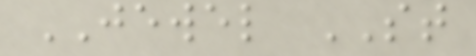JEWEL ST
